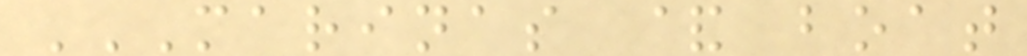MARINAS & BOAT
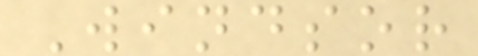Windsor
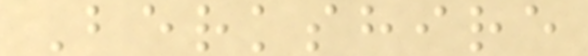Berkshire
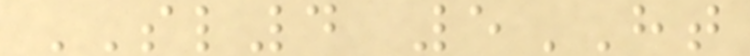SL4 5HT
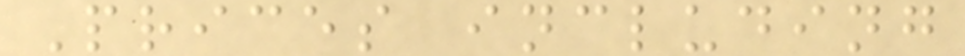Prices including
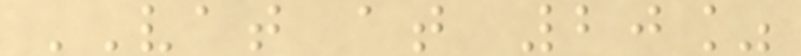VAT at 20%
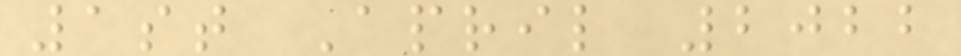1st April 2022
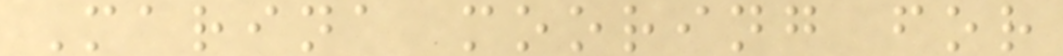Marina mooring for
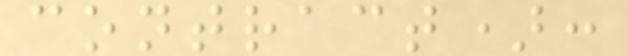contract):
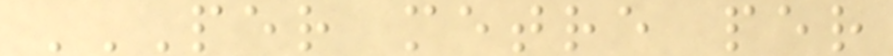PER METRE PER
